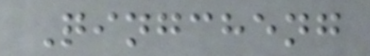Qingcheng
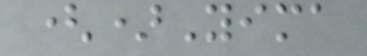()Yima
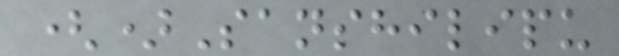()Sanshilipu
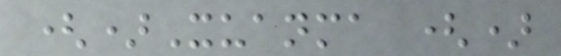()Xuanma ()
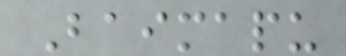Baimapu
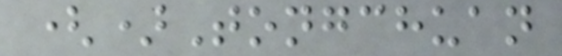()Tongchuan
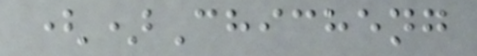()Chicheng
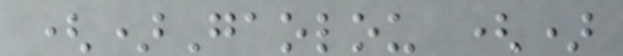()Gaolou ()
